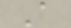A
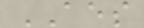AES
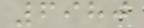6980
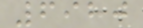6980
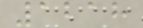1218
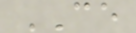CE
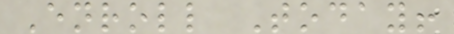Enroll Today!
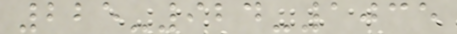225-924-1035
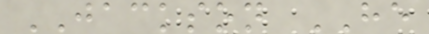JACKSON HE
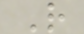R
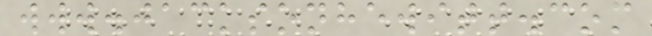www.jacksonhewitt.com
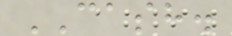CASH.
